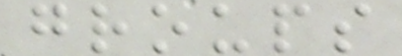groups
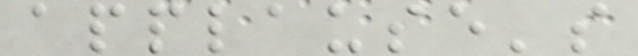applause's
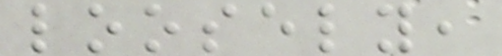loosely,
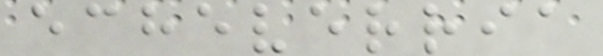echeverria
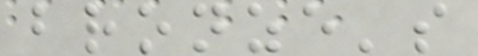bronze's
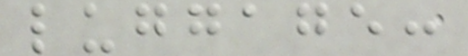luggage:
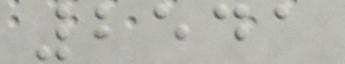2541
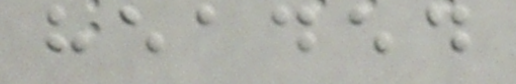headed
